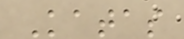Katas
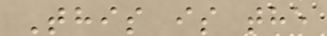This is the
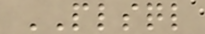PLSQL
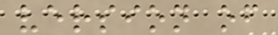version of
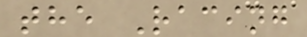the Racing
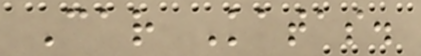Car Katas.
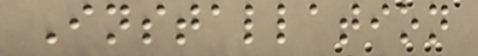Installation
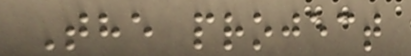The project
